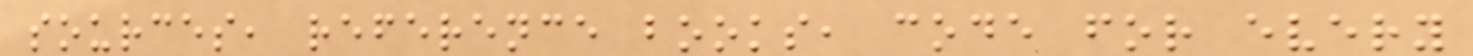sources, reference books, code for every
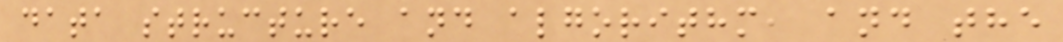data structure and algorithm, and the
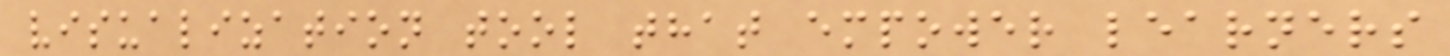visualization tool that empower learners
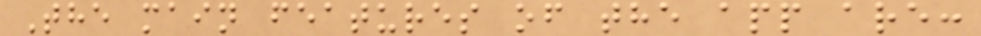The main features of the app are:
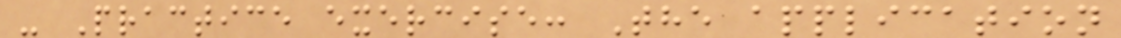- Practice exercise: The application
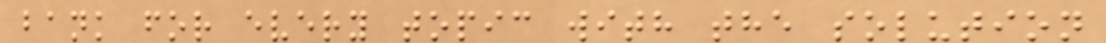bank for every topic with the solution
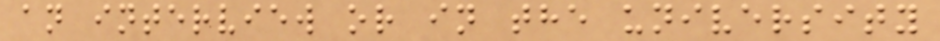an interview or in the university
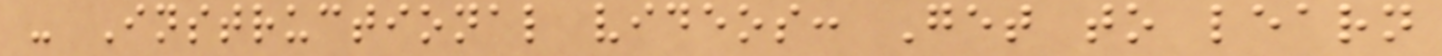- Instructional videos: Get to learn
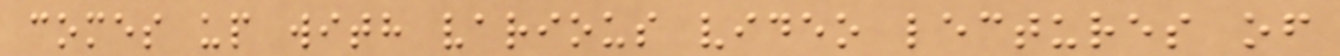comes up with various video lectures of
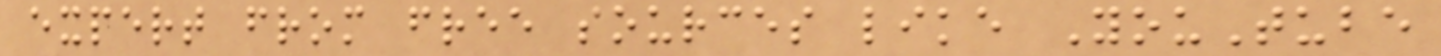expert from free sources like YouTube
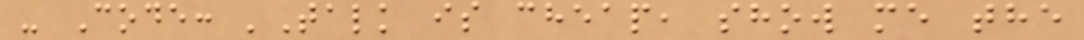- Code: 'Talk is cheap, show me the
